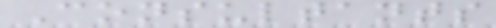Consultants
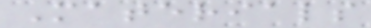Materials
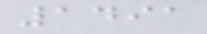1491
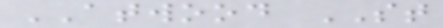ATWOOD ST
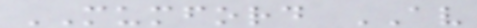MUMFORD AV
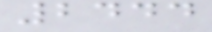2444
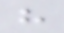h
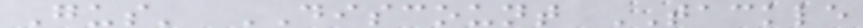Gus' DISCOUNT TACKLE
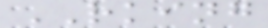RKING
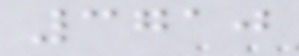3710
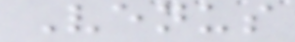Venus
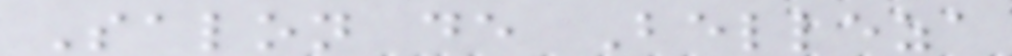Salon de Belleza
